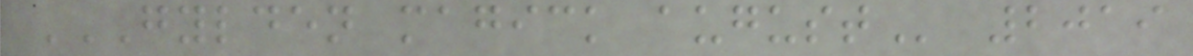GYLDEN MAGICK AUGUST 2019
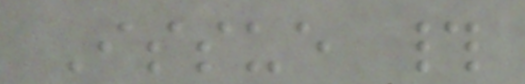Issue #
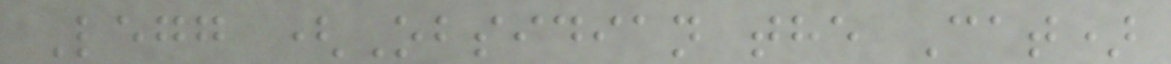Legg (Obsidian the Cat)
